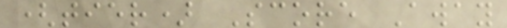(tier) Score Away
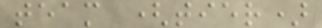team (tier)
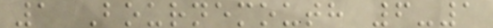1 Bournemouth 6-1
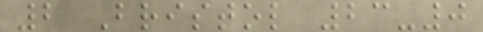2 Bristol 23-0
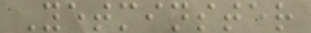Yetminster
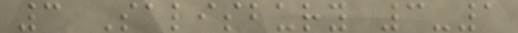3 Salisbury 3-1
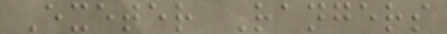Exeter Rangers
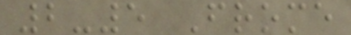2-5 Frome
